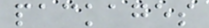packages
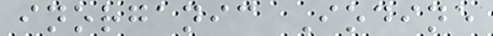inorganic Iodine
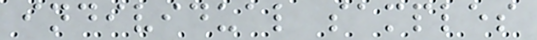individual samples
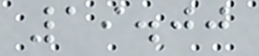19.00
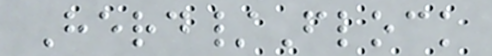Herd/Flock
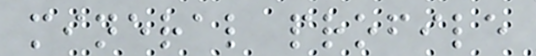mineral profile
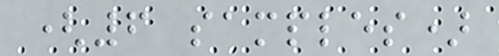(6 samples)
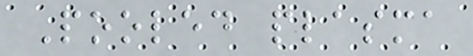Pooled plasma
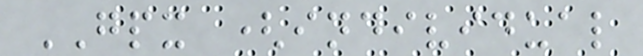GPX (individual
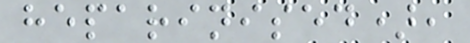heparinised),
